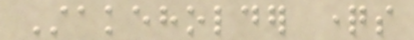Stakeholder questions
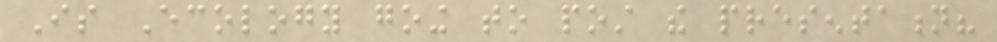Is Ecology going to post the presentation?
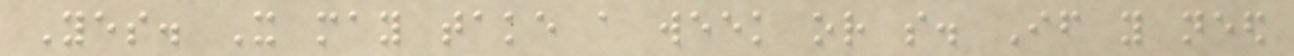Yes. It may take a week or so. If you need
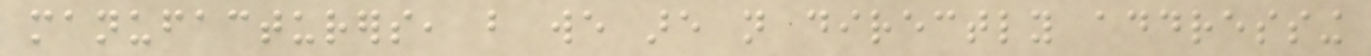manufacturers, but we are not directly addressing
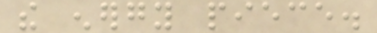the energy piece.
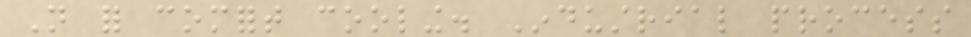Not for comfort cooling. Industrial process
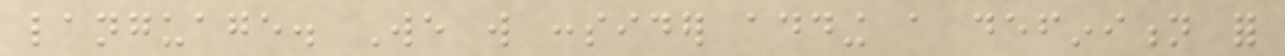language. We will consider adding a definition for
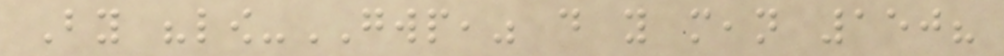By "low-GWP," do you mean 150?
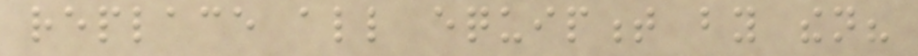replace all equipment by then?
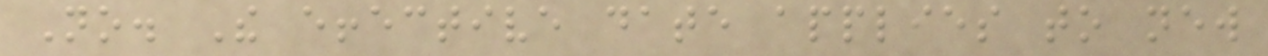No. The effective date applies to new
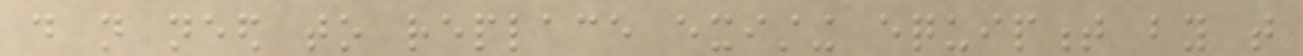do not need to replace existing equipment by that
